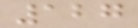127
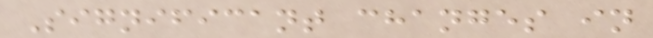Significant changes in
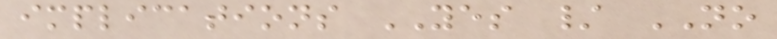implications YES / NO
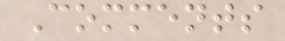Comments
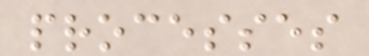processes
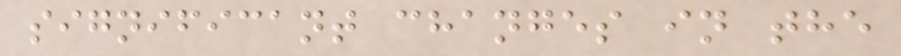significant changes in the
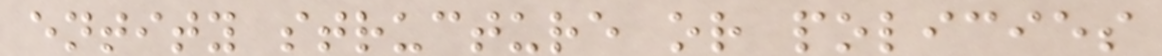entity structure or policies
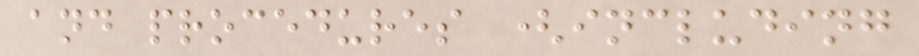and procedures (including
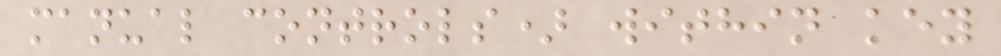manual controls) within key
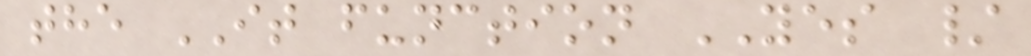the IT function YES /
